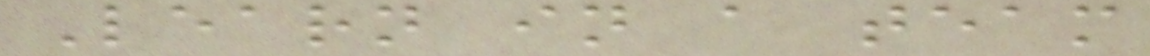Learn in a team
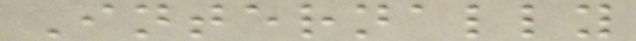Internally
